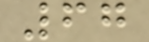67
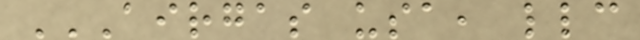AIRGAS USA, LLC
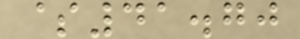$41.70
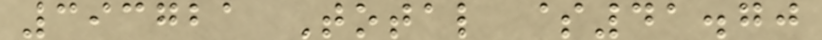393721 Total $41.70
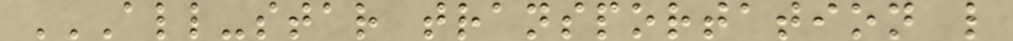ALL-STAR TRANSPORTATION L
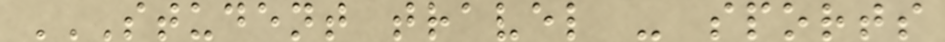STUDENT TRAVEL - SPORTS
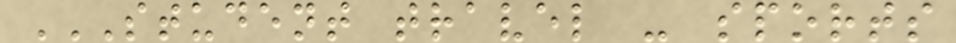STUDENT TRAVEL - SPORTS
